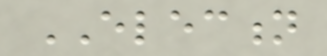ELECTION
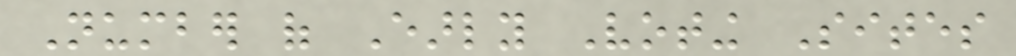Number of Early Voting Sites
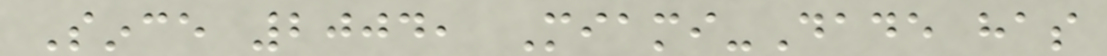Since 2004, Miami-Dade has
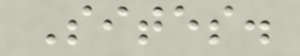Sites.
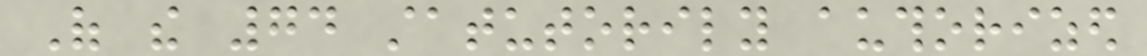Of the 74 statutorily authorized
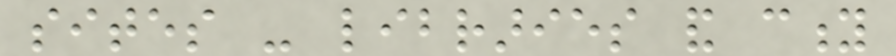sites - libraries and city
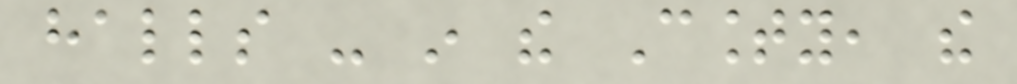halls - in the County, the
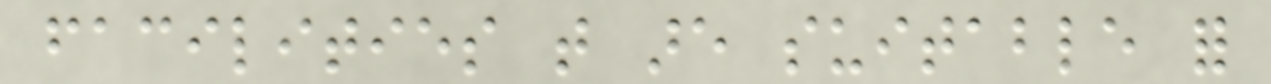facilities that are suitable for
